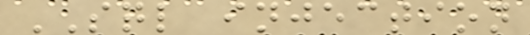SQL injection
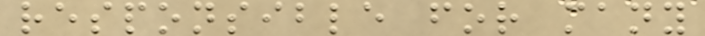responsible for many
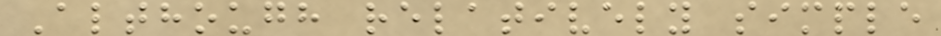Although relatively simple
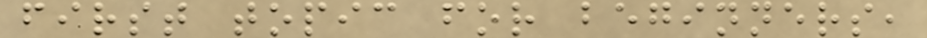first topic for beginners,
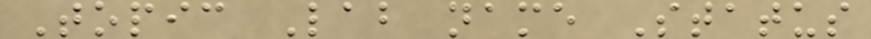Topic Lab name Status
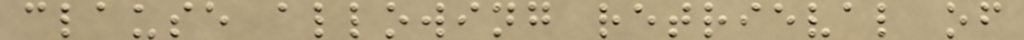clause allowing retrieval of
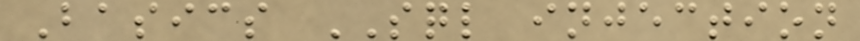Basics SQL injection
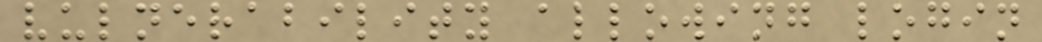vulnerability allowing login
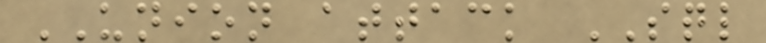UNION attack SQL
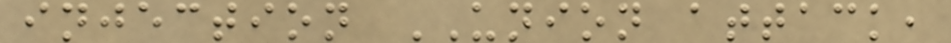injection UNION attack,
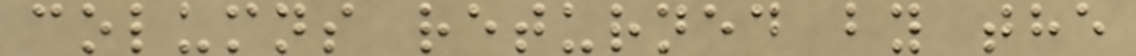columns returned by the
